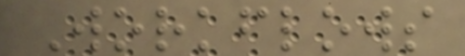Workflows
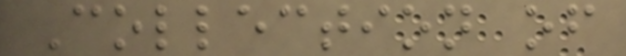Collection of
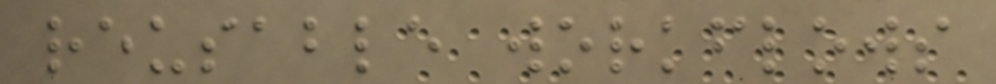reusable workflows
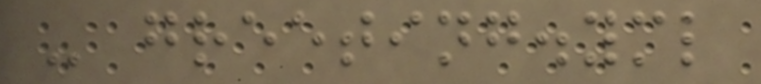- greeting.yml
